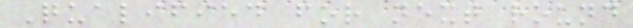Qualified for next round
